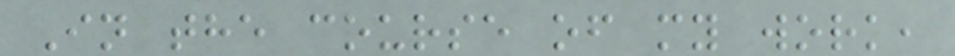In the course of my work,
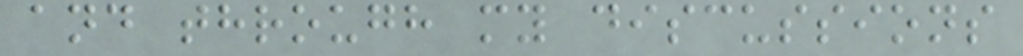and through my discussions
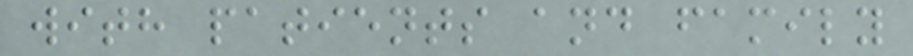with patients and family
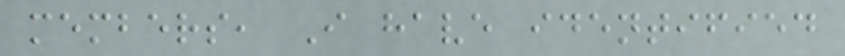members, I have identified
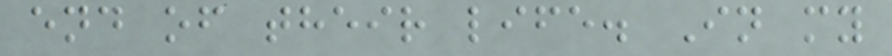end of their life. In my
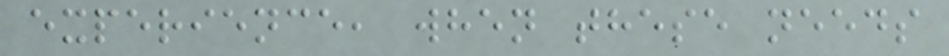experience, when these needs
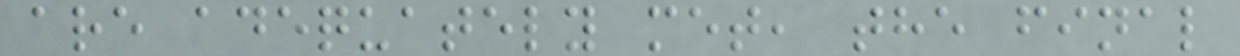are adequately met, the final
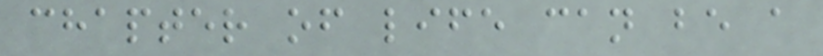chapter of life can be a
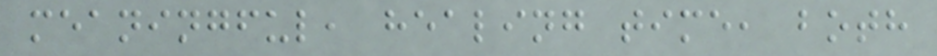meaningful, healing time, both
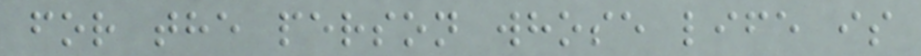for the person whose life is
